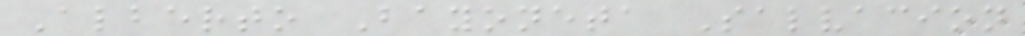Alberto Bayoneta Salvacion
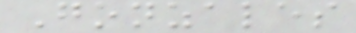Gonzales
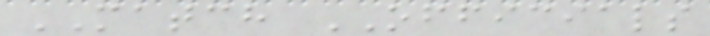MATCH OFFICIALS
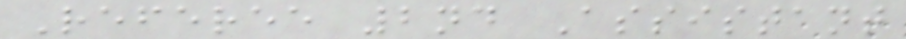Referee 2nd Assistant
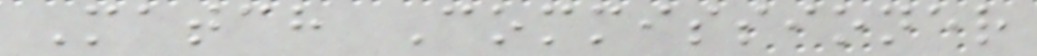Match Commissioner
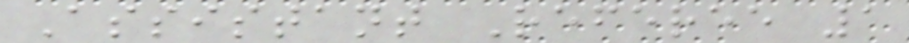Assistant Referee 1
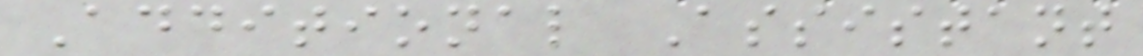Additional Assistant
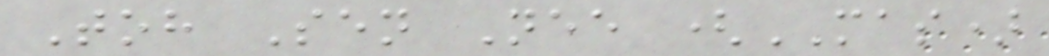Toh Sen Nee (MAS)
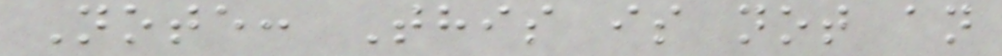Note: This is not an
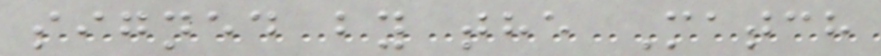signed by the Match
